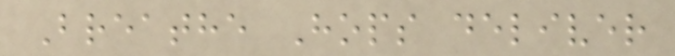Breathe Hops deliver
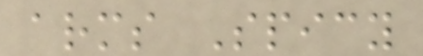arms Spicy
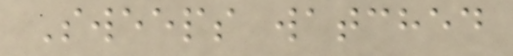Sweeps watched
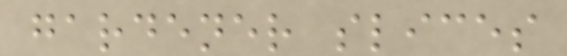gardener slices
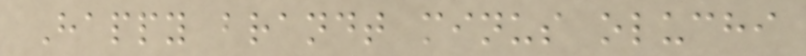Happy brandt minus oluchi
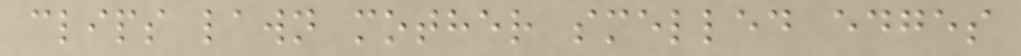clips lawn mother smelled edges
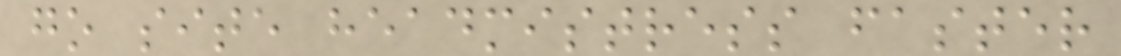go site headmistress faster
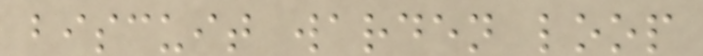biscuit warden loop
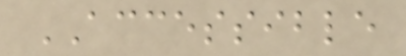ACCESSIBLE
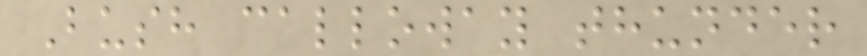Bush calloway thunder
